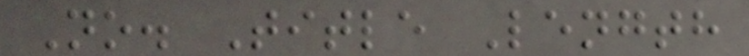No. Title Length
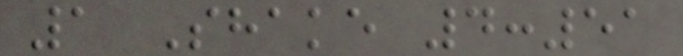1 Shake 4:51
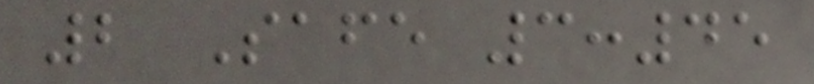2 Safe 3:45
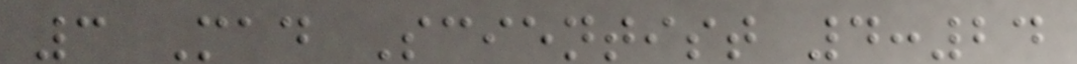3 Mad Scientist 4:24
